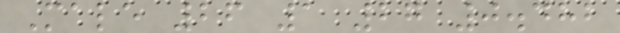Male 26 1 27 0.482
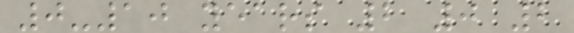0-10 years 2 0 2
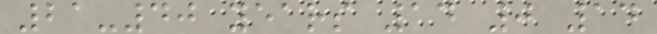21-40 years 14 0 14
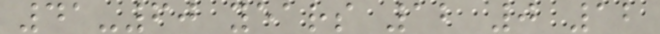41-60 years 12 0 12
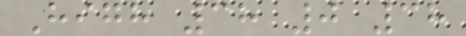High 38 0 38
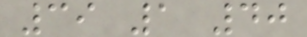39 1 40
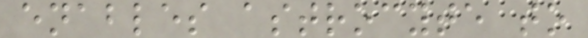enables astrocyte to
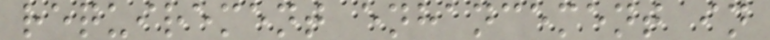requirement enhancement in
